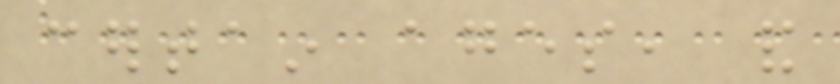certain ages, and
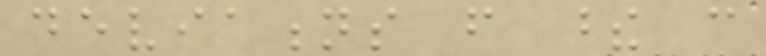deviations from these can
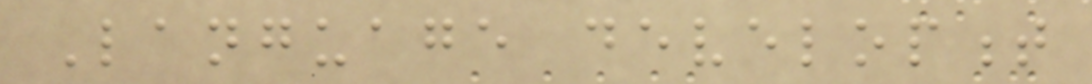Language development
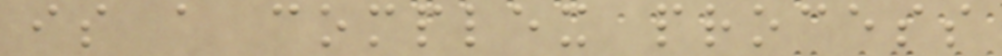is a complex process
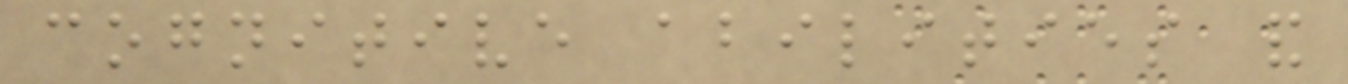cognitive abilities and
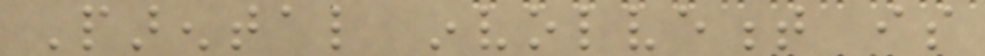Parental involvement is
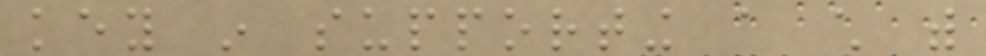key in supporting a child with
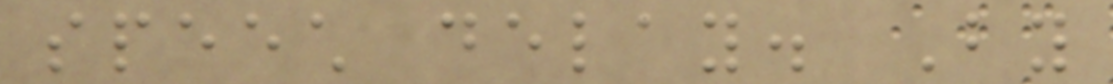speech delay. By
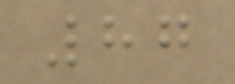87
